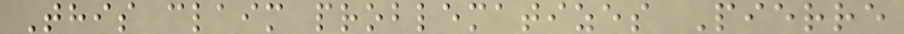This claim problematizes Pierre
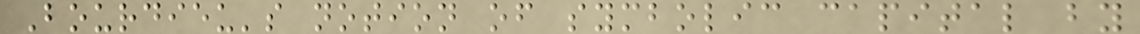Bourdieu's notion of symbolic capital by
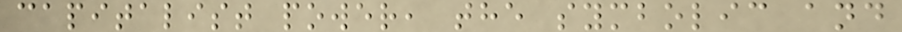capitalist power, the symbolic and
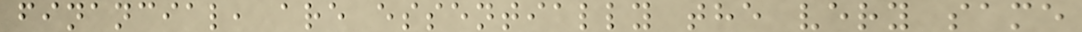financial, are essentially the very same
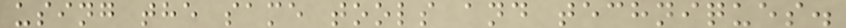using the same tools and techniques.
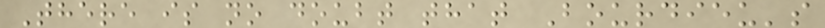There is no doubt that Bourdieu's
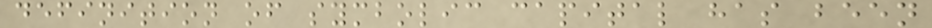definition of symbolic capital has been
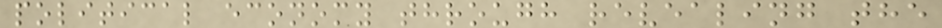political economy through revealing the
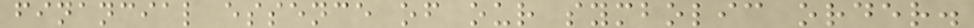financial essence of our symbolic order.
